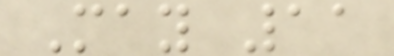May 11
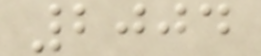2004
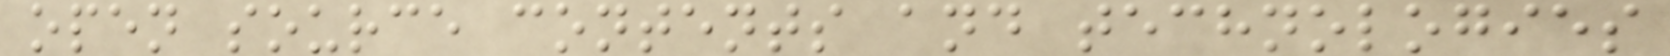open source contents and technologies
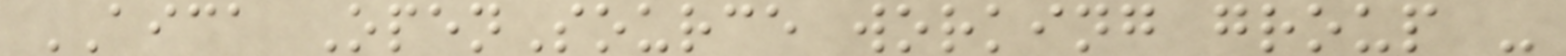AICA OpenSource working group -
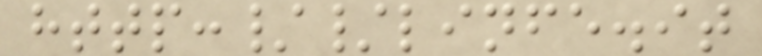http://linfe.it
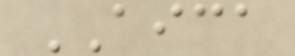AICA
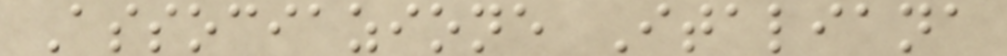Associazione Italiana
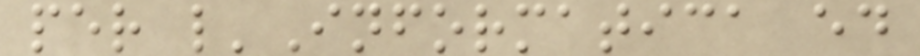per l'Informatica ed
